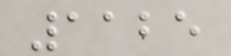1125
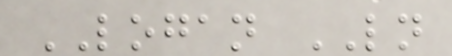LOGAN LN
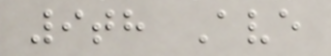9th Ave
